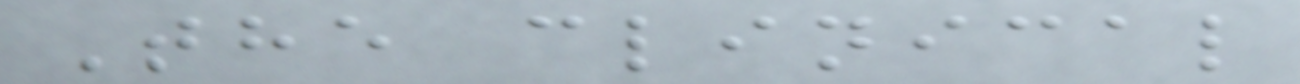The clinical
